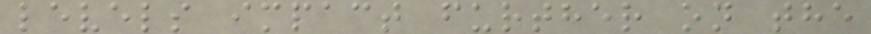levels impact further on the
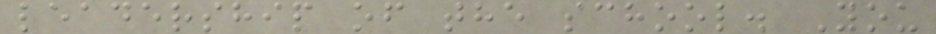leadership of the school. You
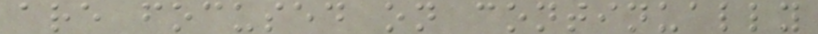are focused on continually
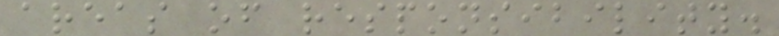areas of responsibility.
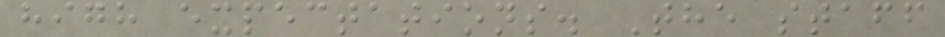high expectations. The staff
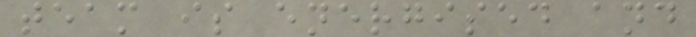team is energised and
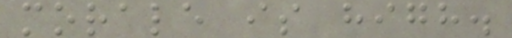morale is high.
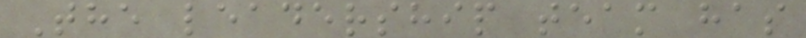The leadership team has
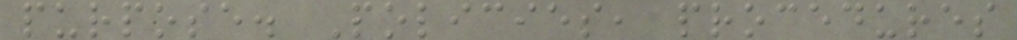purpose. Policies, procedures
